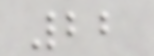22
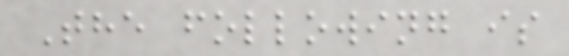The following is
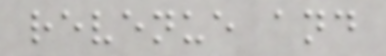revenue and
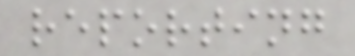reporting
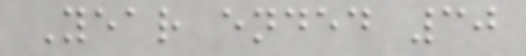Year ended 30
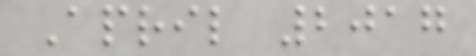April 2017
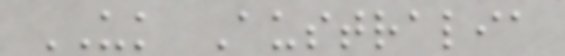UK Australia
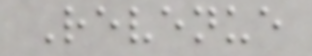Revenue
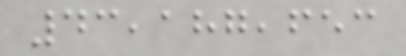43,187,653
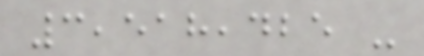3,518,425 -
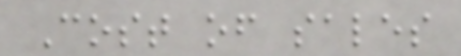Cost of sales
